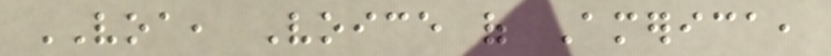VOA, Voice of America,
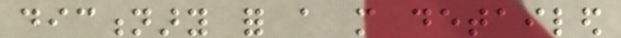dictionary for a more detailed
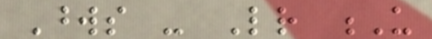Words - Letter U
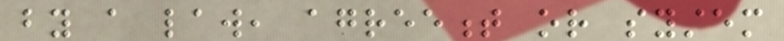by a law, agreement or system
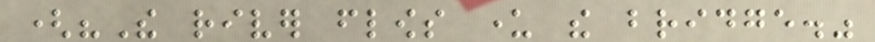("The river flows under the bridge."
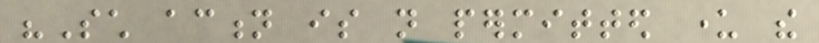"Such action is not permitted under the
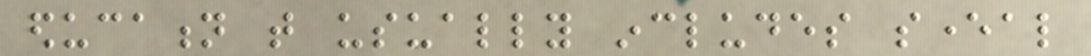education that usually includes several
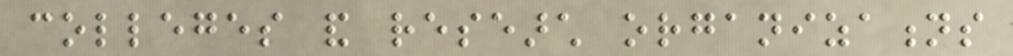colleges and research organizations
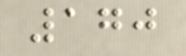170
